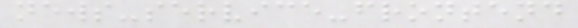news-service-frontend
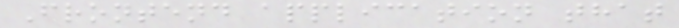Frontend application that
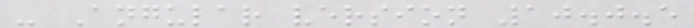- Angular version 10.0.5
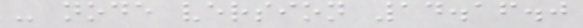- node version 14.16.0
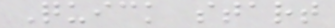Quick start
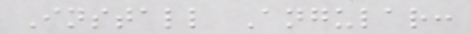Install Angular:
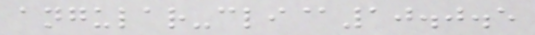angular-cli@10.0.5
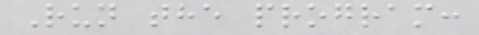Run the program:
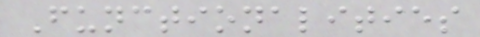Functionalities
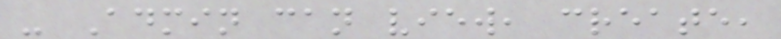- Admin can view, create,
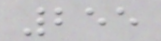255
